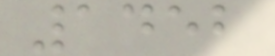1452
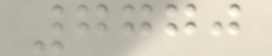7770
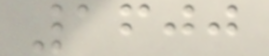1600
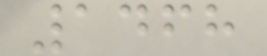1468
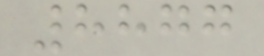8877
